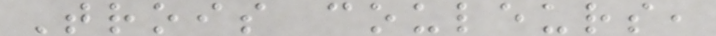Trois couleurs,
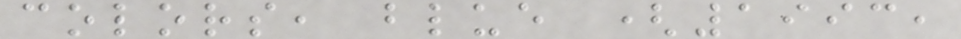colors, blue (1993,
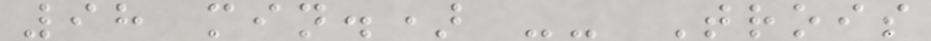98 min.) -- Trois
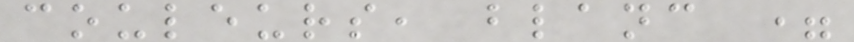couleurs, blanc =
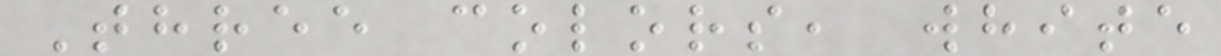Three colors, white
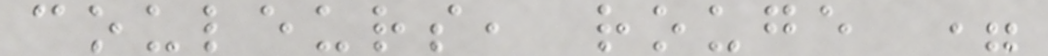couleurs, rouge =
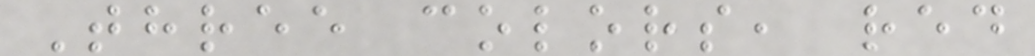Three colors, red
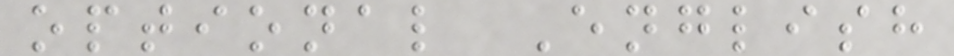optional English
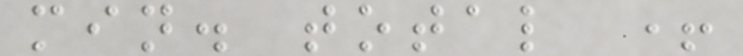min. total +
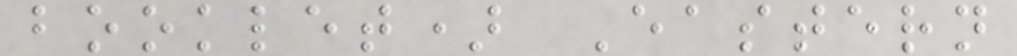booklet) Eastern
